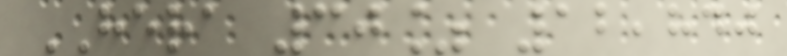HERA 30% 12,840
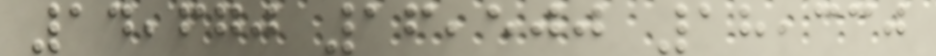14,670 16,500 18,330
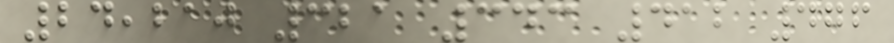24,210 321 343 412 476
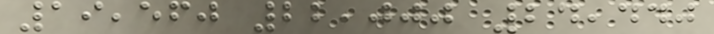19,560 22,000 24,440
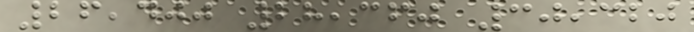26,400 28,360 30,320
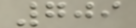709
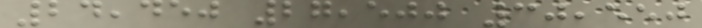24,450 27,500 30,550
